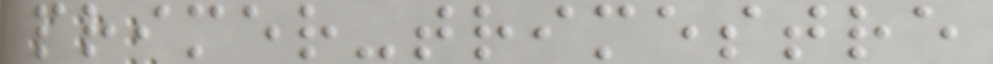primer-trimestre
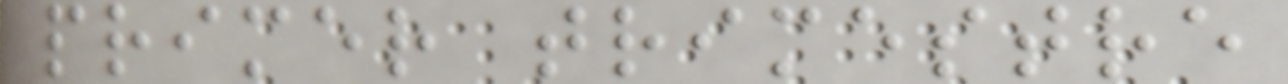primer trimestre
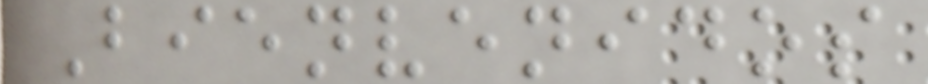Bienvenidos
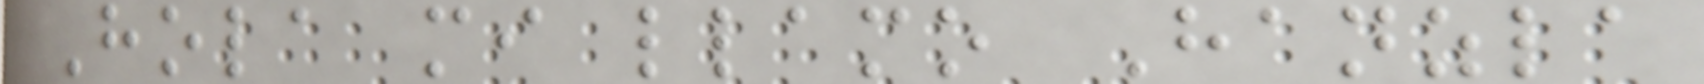Hola mi llamo Hanzla
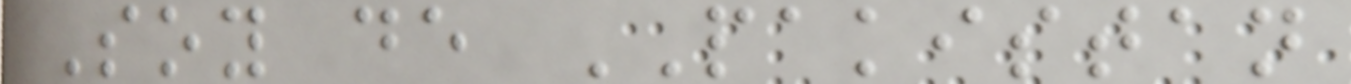Soy de PAKISTAN
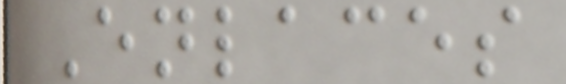Enlaces
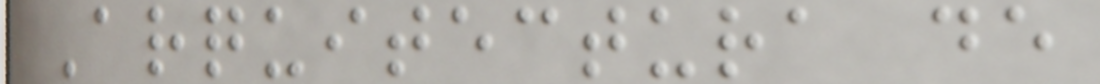Arquitectura de
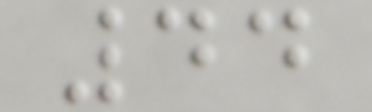44
